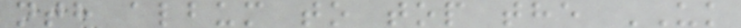nth album to top the UK
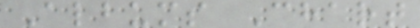Albums Chart
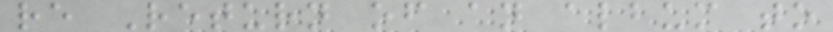re Return of an album to
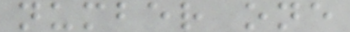number one
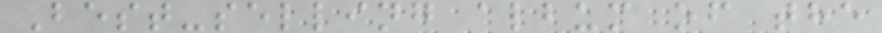Best-selling album of the
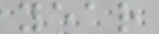year
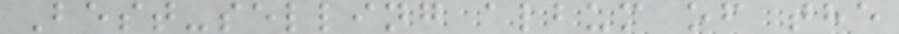Best-selling album of the
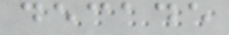decade
